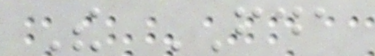The FDA
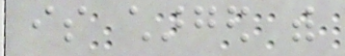is charged with
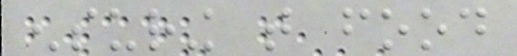ensuring that food
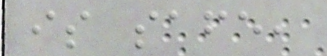is safe,
